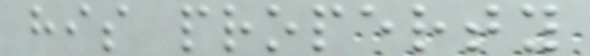his property
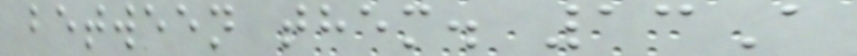between them. 13A
